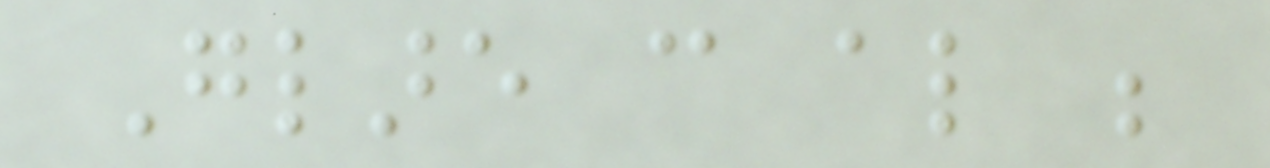Glare can also be
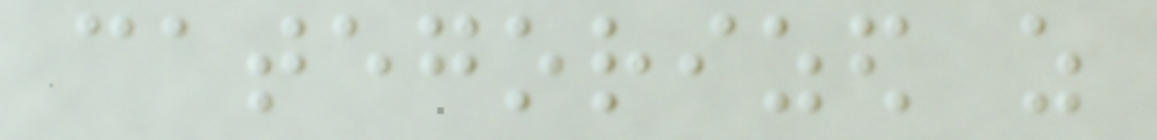categorized as
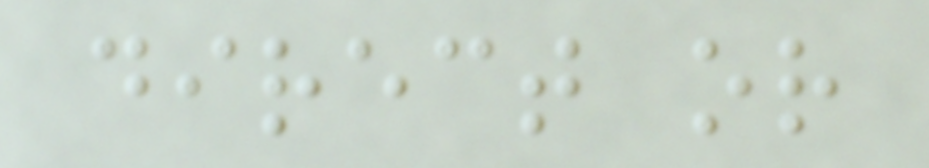direct or
